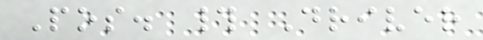Pos. # Driver
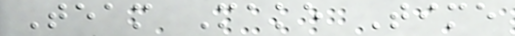Team Make Time
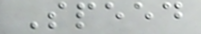Speed
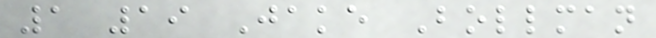1 19 Jake Bollman
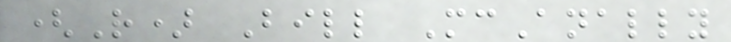(R) Bill McAnally
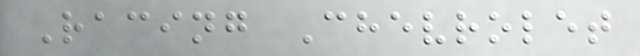Racing Chevrolet
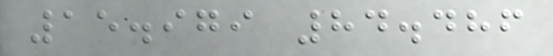15.979 84.486
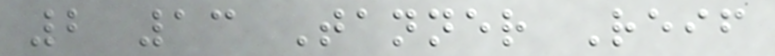2 13 Tanner Reif
